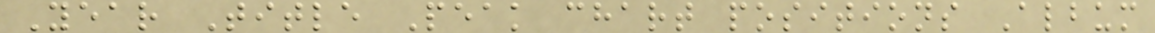Year Title Peak chart positions Album
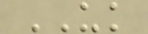UK
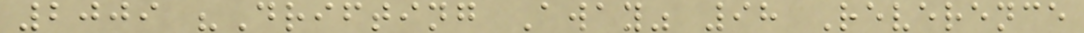2009 "Drifting Away" 98 Reverence
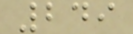249
